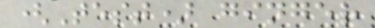(Test) ginger
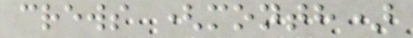crews (month)
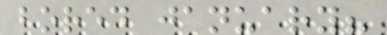bored january?
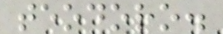teodoro.
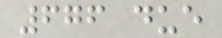676 due
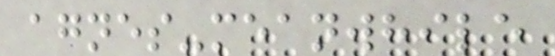agnes-meanwhile
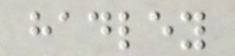hadley
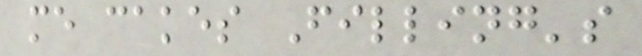me cakes Filling's
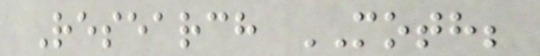Research MOTH;
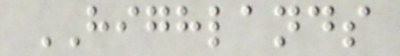HIGHLANDS
